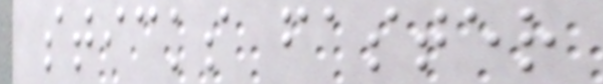sticks faster
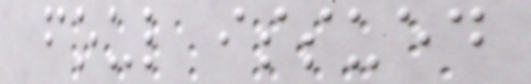foul issued
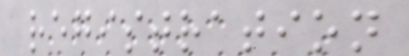registration
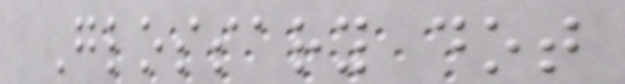Glossary dot
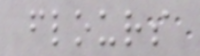flours
